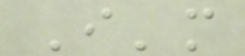I'm
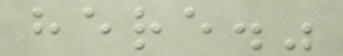here."
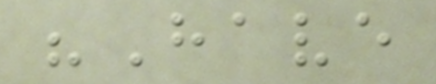"Have
